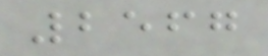2567
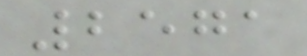2571
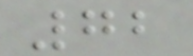72
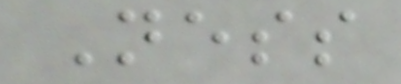Ness
